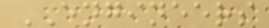ENGINEERS
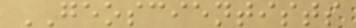GEOSCIENTISTS
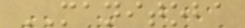MANITOBA
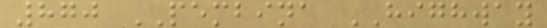870 PEMBINA HIGHWAY
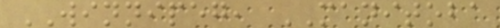WINNIPEG, MANITOBA
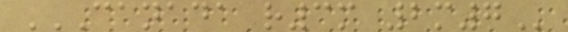CANADA R3M 2M7
